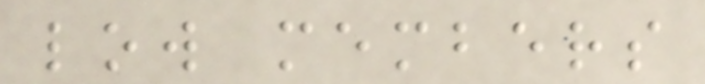low members
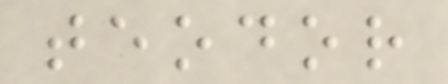teodor
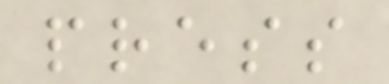press
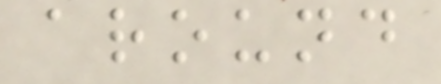around
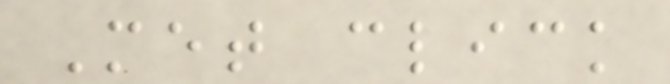Met click
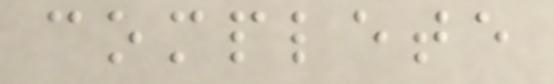complete
